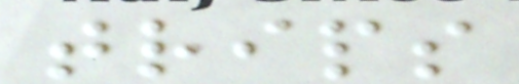trips
